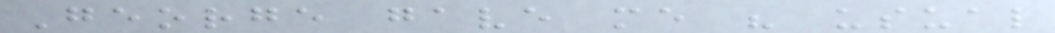George gave me his usual
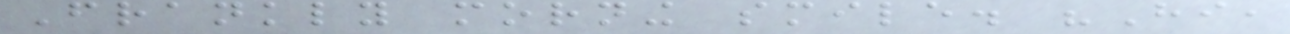Frankly morning smile. "Hi,
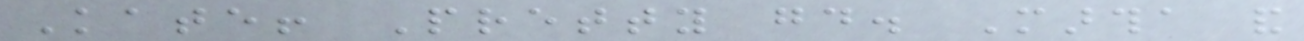Kate! Pretty good. Martha and
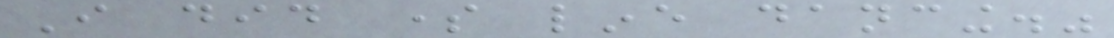I did some line dancing."
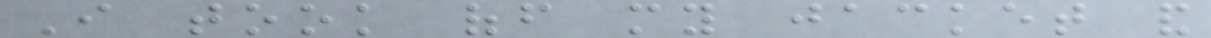I took off my jacket and
